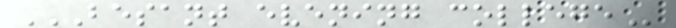BESANT EVENING COLLEGE
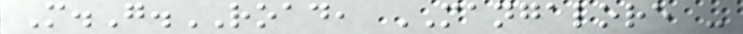M.G.ROAD, MANGALORE -
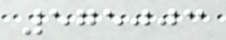575003
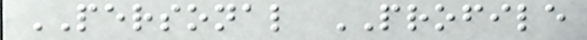PERSONAL PROFILE
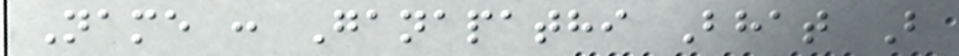Name : Ganapathi Bhat B
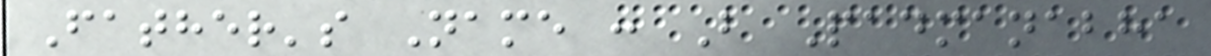Father's Name : B Padmanabha
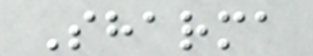Sharma
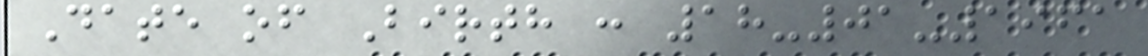Date of Birth : 18-01-1961
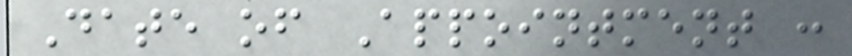Date of Appointment :
